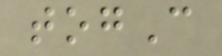togC
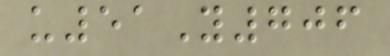u51Y706
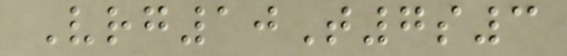Vrg10T7s3
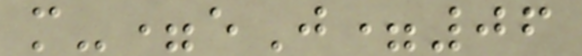m-=eJ=06
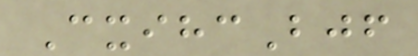CxihcBjf
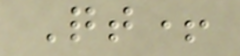Qt+
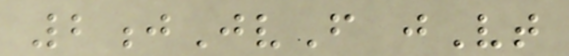2jJvF jVt
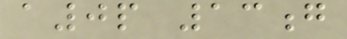a0p 13g
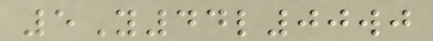5Y44l00wj
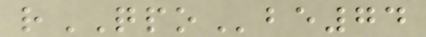rQPObe74
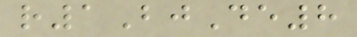r1BjDe8
